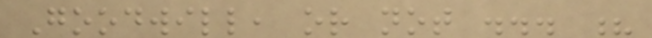Goodwill, or not ... ?
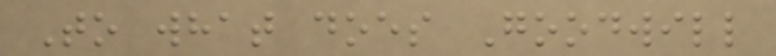To what does Goodwill
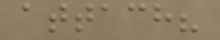attach?
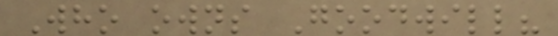Who owns Goodwill?
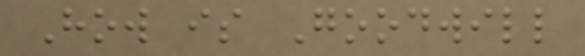How is Goodwill
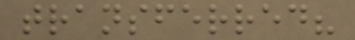transferred?
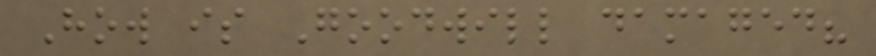How is Goodwill damaged?
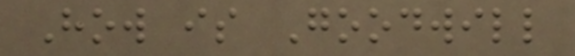How is Goodwill
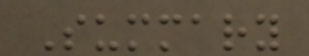Summary
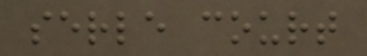serle court
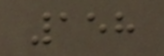158
